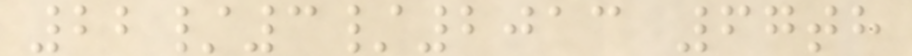22/3/2013 67th
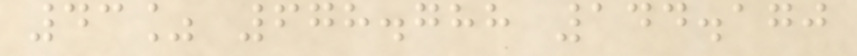43% 678.788 144.170
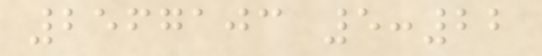2567103 5:22
